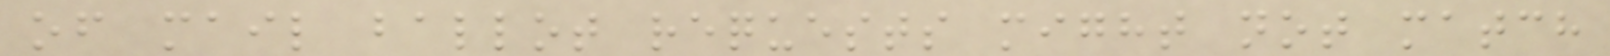of mail ballot requests might not match
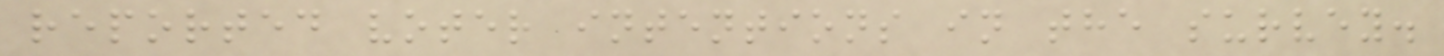reported voter intentions in the survey.
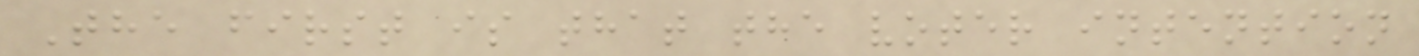The first is that the voter intention
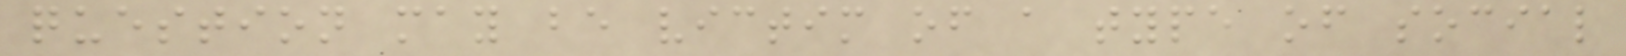question may be victim of a type of social
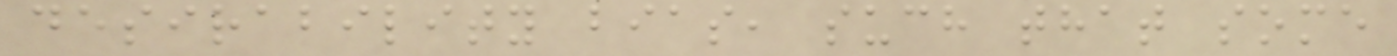desirability bias, such that some
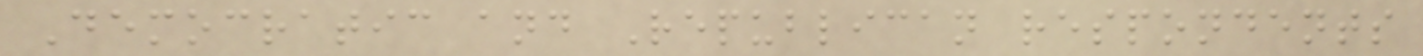Democratic and Republican respondents
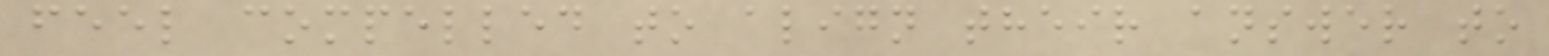feel compelled to align their answer to
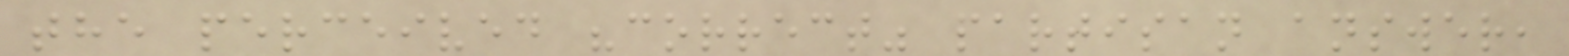the perceived "correct" partisan answer,
